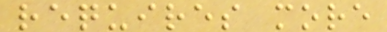requires more
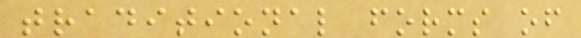traditional forms of
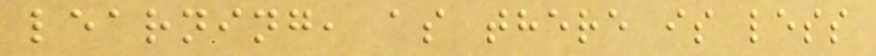learning, as there is less
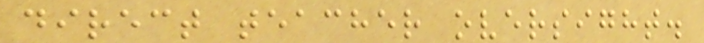direct teacher oversight.
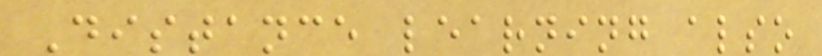Distance learning also
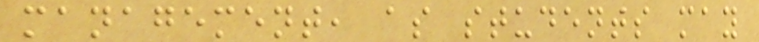management, as students may
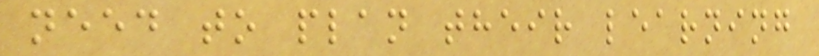need to plan their learning
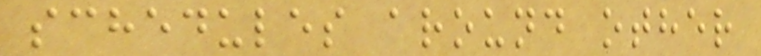schedules around other
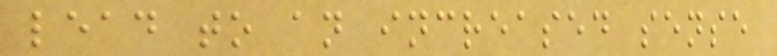lead to an increased sense
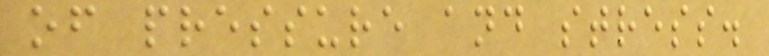of pressure and stress.
